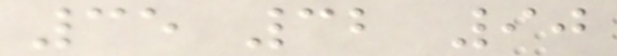35 32 90
